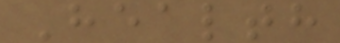Health
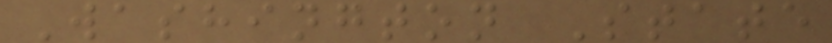Washington State
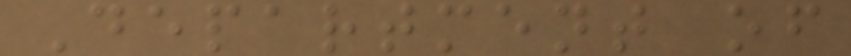Department of
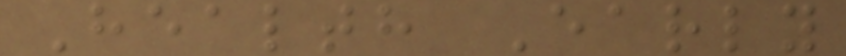Health Early
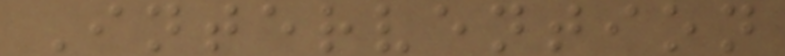Intervention
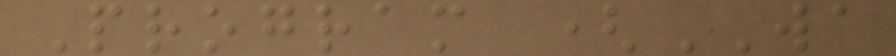Program (WA
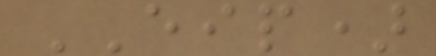EIP)
